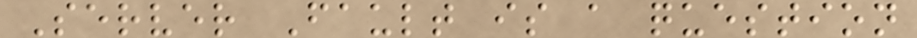Server Fault is a question
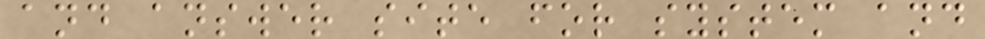and answer site for system and
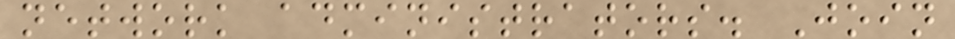network administrators. Join
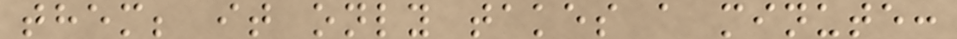them; it only takes a minute:
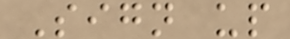Sign up
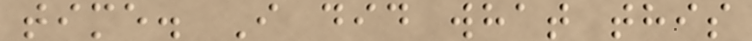time. I did what this
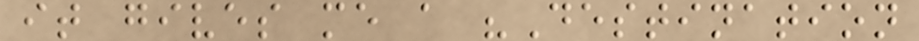it gives me a "Destination
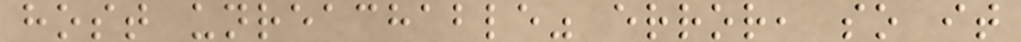host unreachable" error, so it
